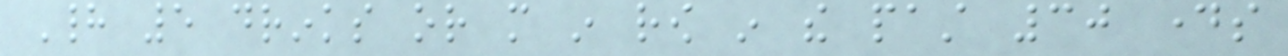Had 5 drinks or more in row in the past 30 days
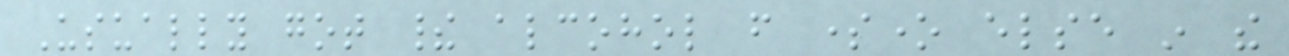Usually got their alcohol from someone else in the
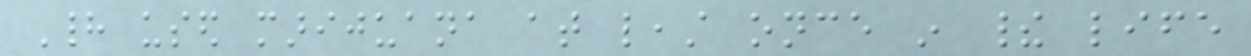Had used marijuana at least once in their life
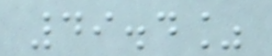49.4%
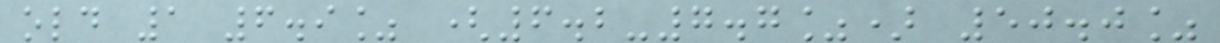old 1 6.9% (6.2-7.7%) 50.0%
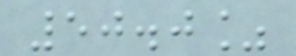50.0%
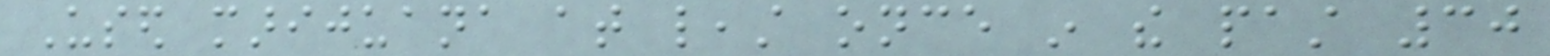Used marijuana at least once in the past 30
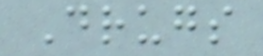Drugs
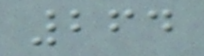264
